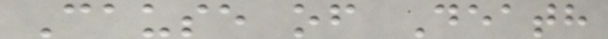Cause of Death
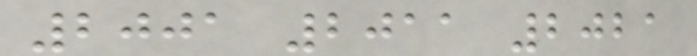2001 2011 2021
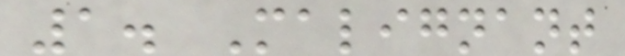1. Malignant
